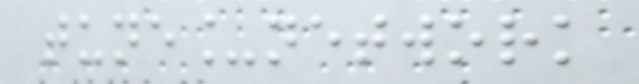tune_network
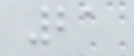21
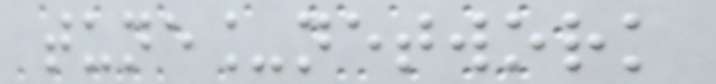tune_network
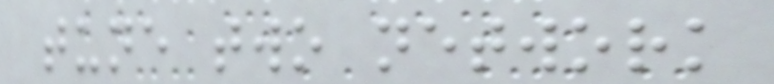tune two network
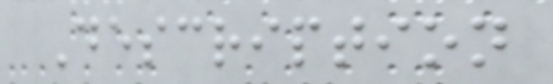Description
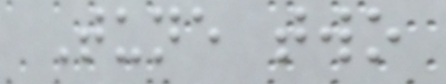Tune two
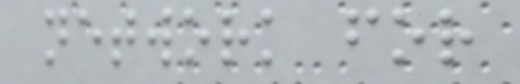network for
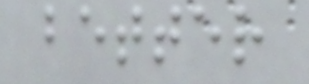better
